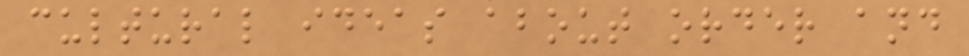cultural ideas about order and
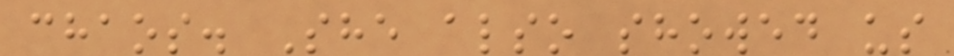chaos. She also showed us
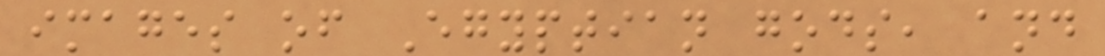images of Egyptian gods, and
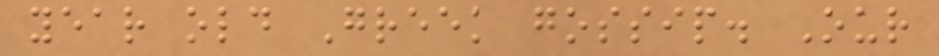year old Greek gossip. Our
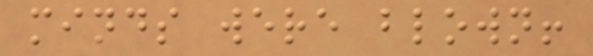minds were blown!
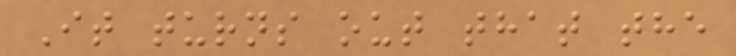It turns out that the
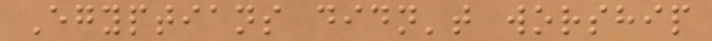Egyptians didn't worship
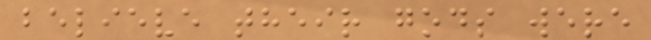believe their gods were
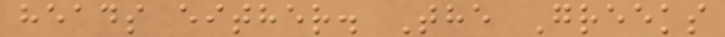heads either. The Greeks
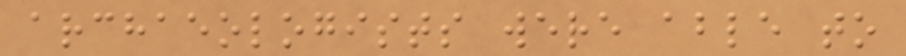archaeologists were able to
